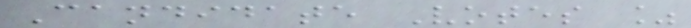Candidate Votes %
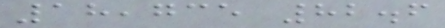18,735 82.6
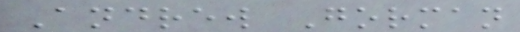Andrew Gorman
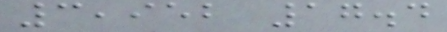3,952 17.4
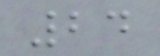24
